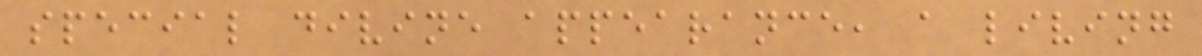special divine appearance, a living
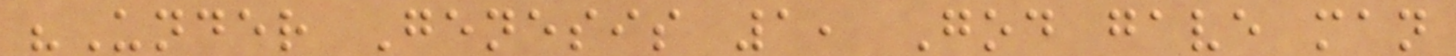"Under Genesis 1, God gave man
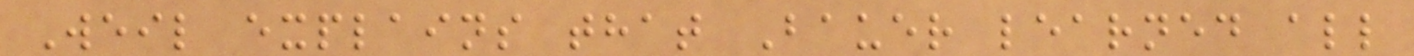Weil explains that Bauer learned all
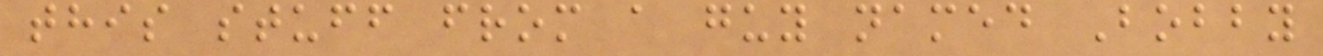this stuff from a guy named Bobby
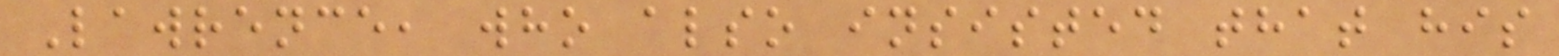Lawrence, who also insisted that his
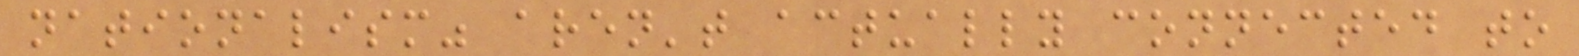nationalism" aren't actually connected to
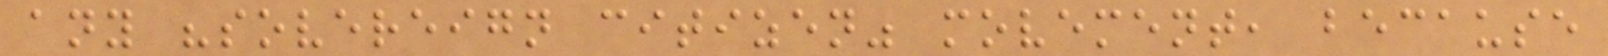any "sovereign citizen" movement, because
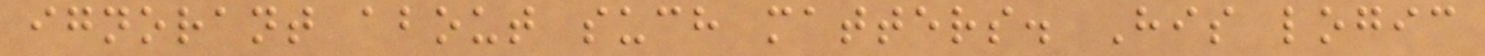ignorant about such matters. His logic
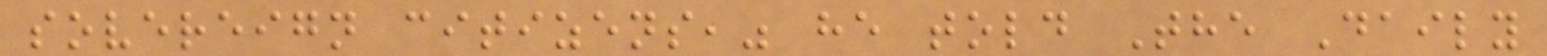sovereign citizens," he told The Daily
